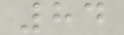84
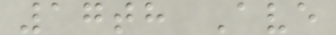17th Ave
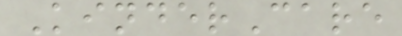KinderCare
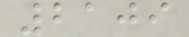2109
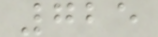725
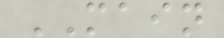MAIN
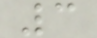3
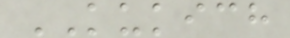KUKICH
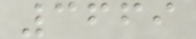3669
